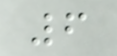6
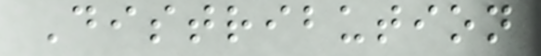Distribution
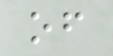of
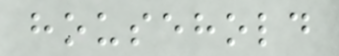household
